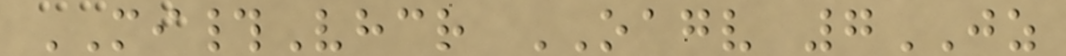MI#Vhcr OAGV 7JZ
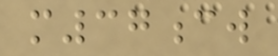m37cw
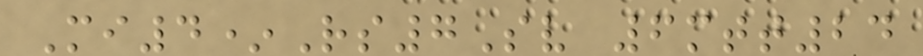Mi4*Rs7Sv 6mtt24
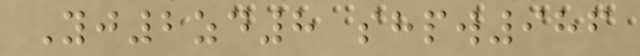Yj2zd8 shpw986
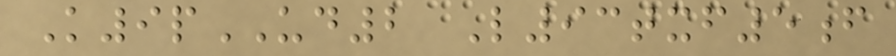K9pUD2 L93txf5f
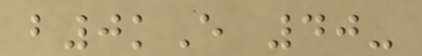b0kE 40-
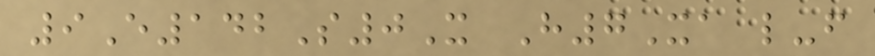9E142S0X H7Xa l-f
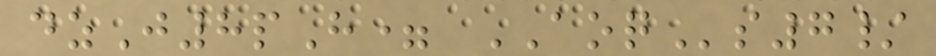dzJ8pH= AOQs7/
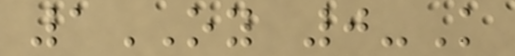1OY 0-K
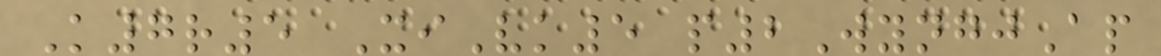K7r5 XiVk5 p2WyngjAp
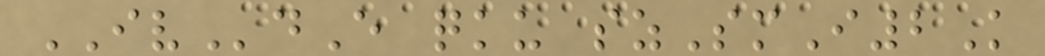IVdE qku szSmI2K
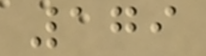179
